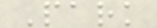Park
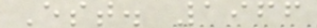Est. 1966
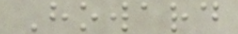Howard
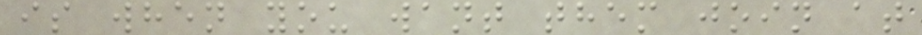is when you want them join at
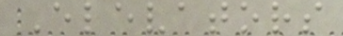Elevators
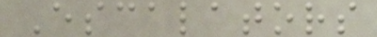Escalators
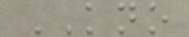KNO
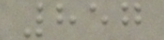857
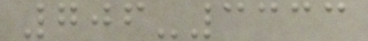706-3333
